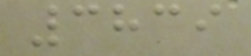3839
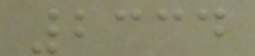2334
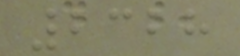2328
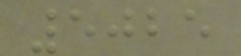5025
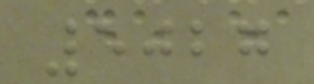5027
